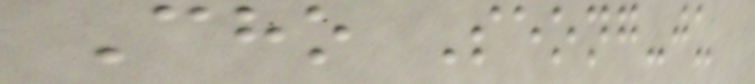Cho Seong-ju
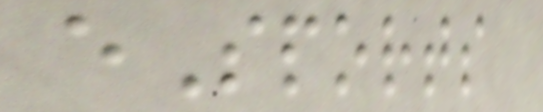eSports
